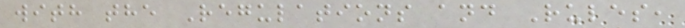with the Regulations and Rules,
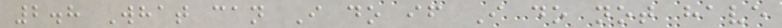2.8 What can I do if I do not have
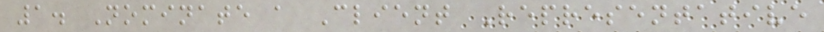1. Nominate a Client Representative
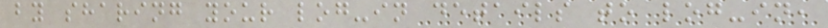by sharing your log-in details to log-in,
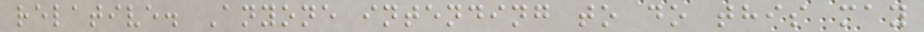relative. Anyone intending to do this may
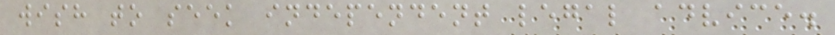wish to seek independent legal advice.
